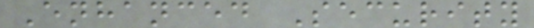Enhanced Security
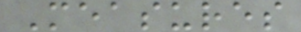Measures
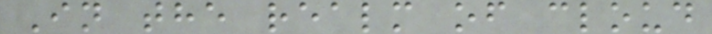In the realm of cloud
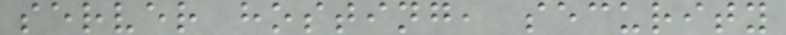server hosting, security
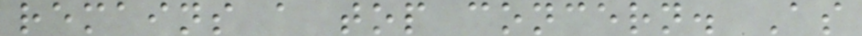remains a top concern. As
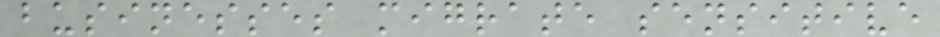businesses migrate sensitive
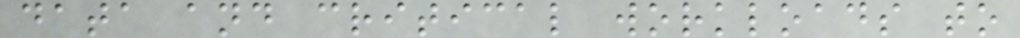data and critical workloads to
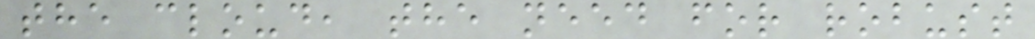the cloud, the need for robust
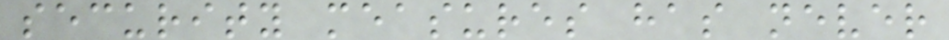security measures has never
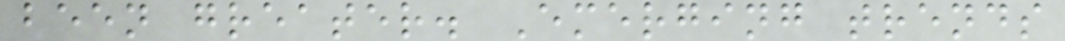been greater. Emerging trends
